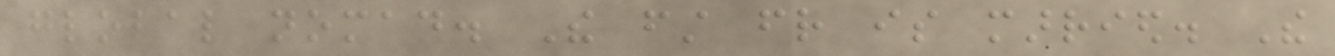global nomad. The first friend is married. The
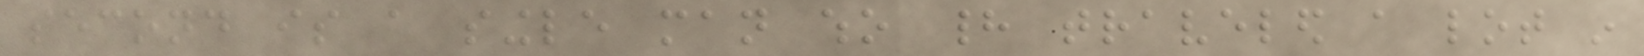second is a single man who had traveled a lot in
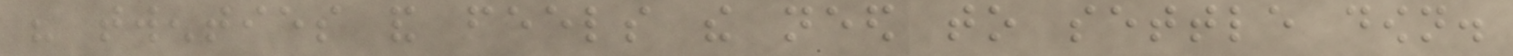his twenties and feels the need to settle down.
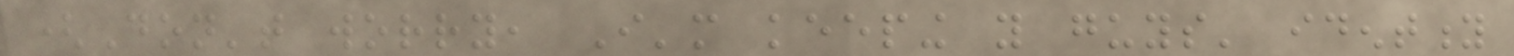(Don't worry, I'm keeping you guys' identity
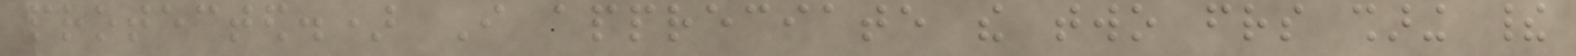protected.) I appreciate the two friends sharing their
